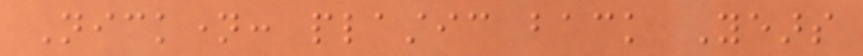Nickname: plastic back Years
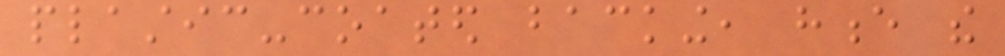plastic-coated backing, hence the
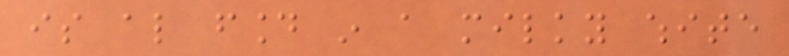is also found in a milky white
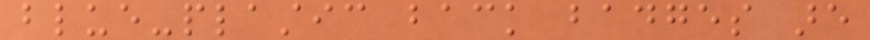blue-plastic back badges are
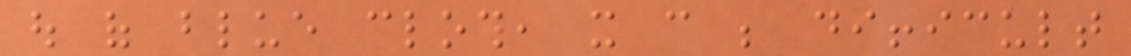out of blue cloth, it can be difficult
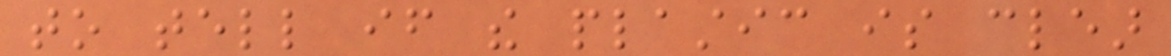to tell if the plastic is clear
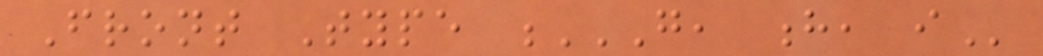Front Type G, H, I
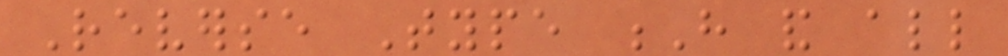Reverse Type H and all
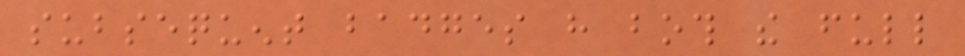subsequent badges have both the full
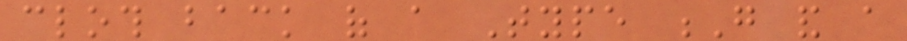cloth back of a Type G and a
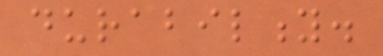durability.
